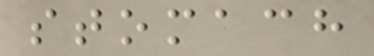stomach
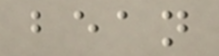bean
